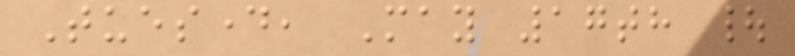Tuesday, May 17th |
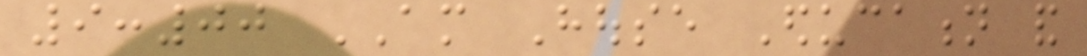9:00 AM House Education and
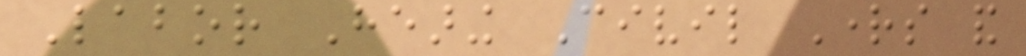Labor Hearing Civil Rights and
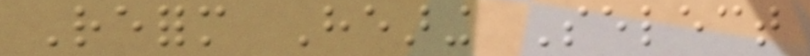Reform Hearing Select
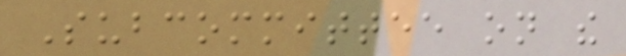Subcommittee on the
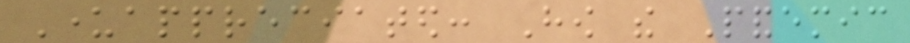Underappreciated: How the Pandemic
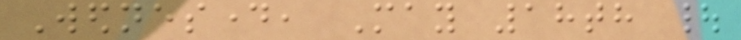Wednesday, May 18th |
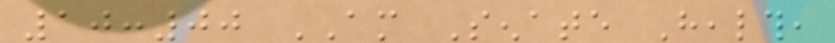10:00 AM Senate Health,
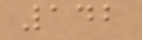142
